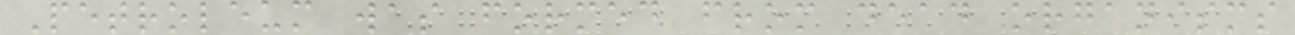Petroleum was formed from dead organisms
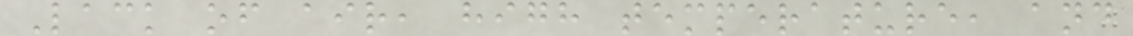Lack of air, high temperature, and
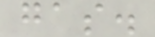gas.
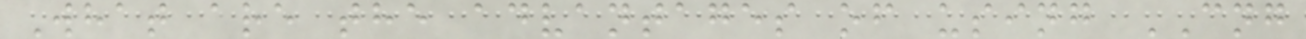What are the advantages of using CNG
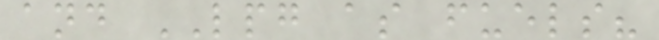and LPG as fuels?
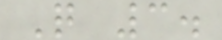Q 3.
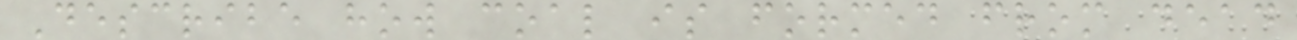Describe how coal is formed from dead
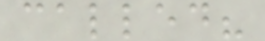called?
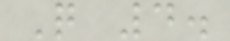Q 4.
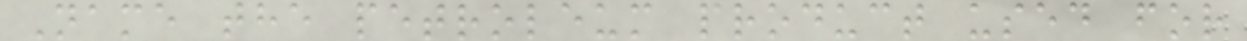Name the petroleum product used for
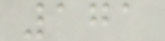171
